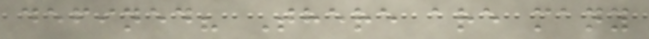defined? There are many
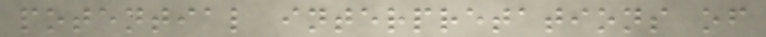potential interpretations of
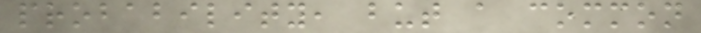probability, but a common
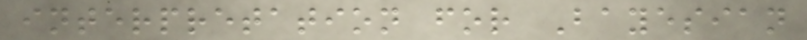interpretation for Bayesian
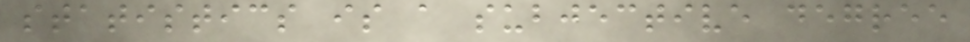statistics is a subjective degree
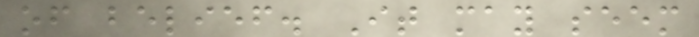of belief. It may seem
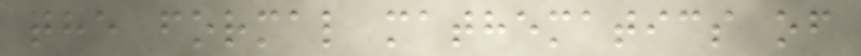the formal mathematics of
